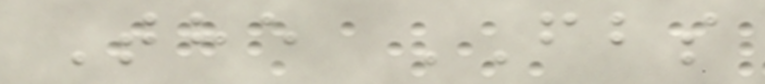The FBS
